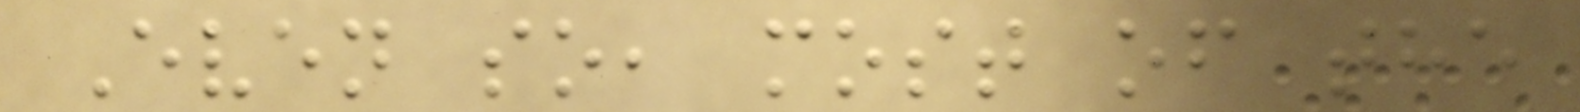Even so, most of the
